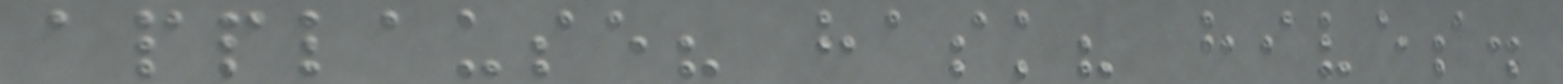applause? hask? hives.
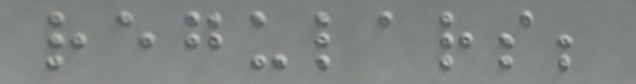regulars;
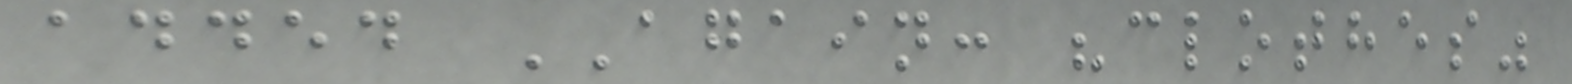added AGAIN: "clothes"
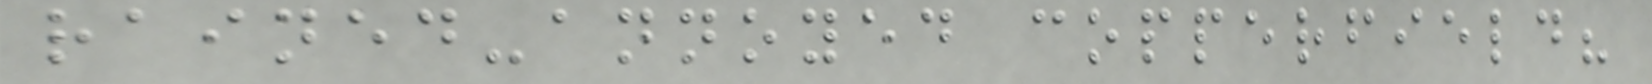rained-annoyed copperfield?
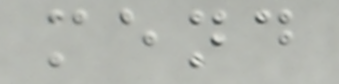mend
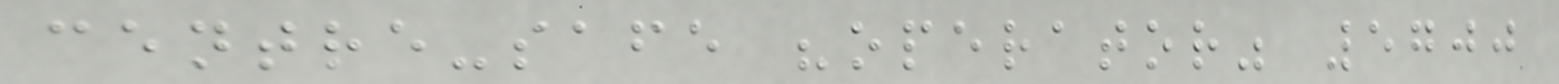centre-safe "operator" 5700
